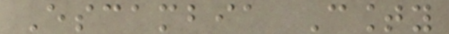Escambia County
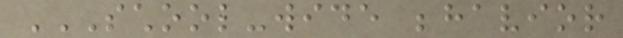SCHOOL-WIDE BEHAVIOR
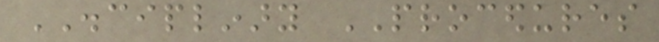DISCIPLINARY PROCEDURES
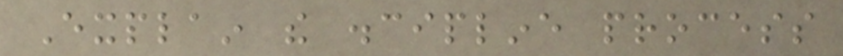Explain the discipline process
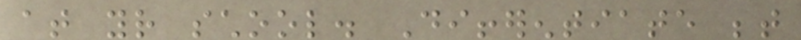at your school. Differentiate between
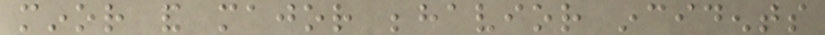minor and major behavior incidents
